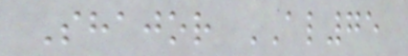Shajor AL75
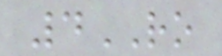4RO
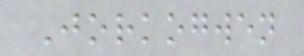Jorkogwen
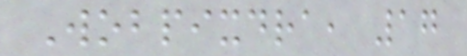Wobpixdra, 17
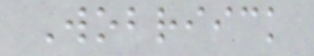Wobriick
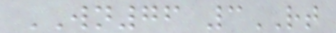WN76 3RT
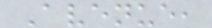Avenue,
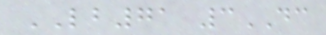LB71 3DC
